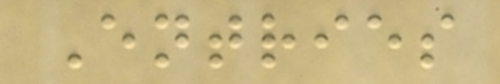Entries
